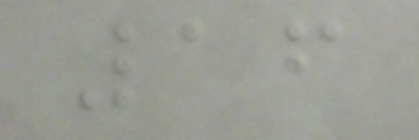16
